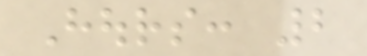Hours: 2
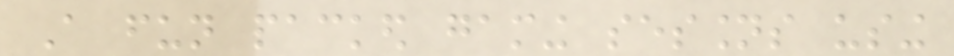A fun packed gaming sessions using
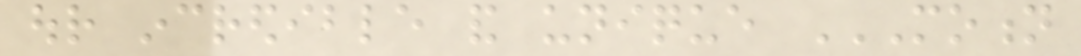our incredible and unique MOTION
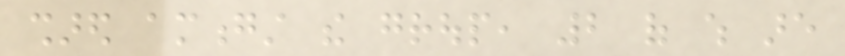shared amongst the group, 2 of which are
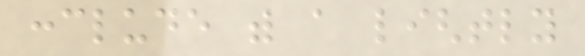conclude with a lightly
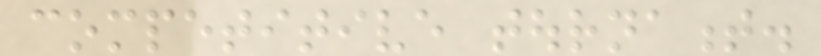competitive tournament.
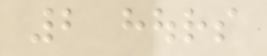2 hours
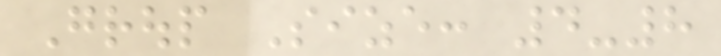Group Size: 4-8
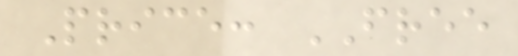Price: FREE
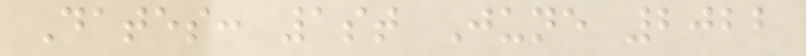Dates: 1st June 2022
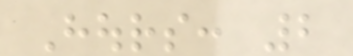Hours: 2
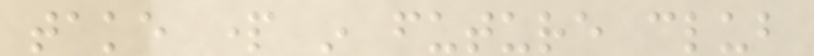take part in future club
